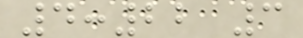4:22 3
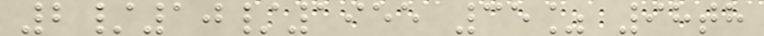2/10/1955 35% 98th
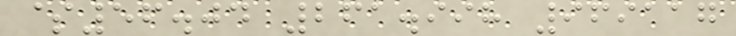$56.04 261.998 969117
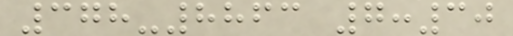378-8863 7:30
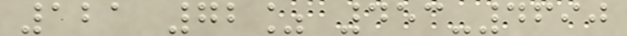121 72% 453-4690
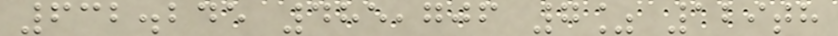632.245 485,706 7% 129th
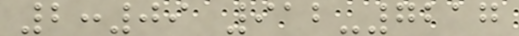2:09 912-7217
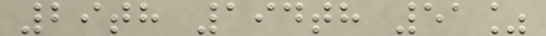29th 194th 51%
